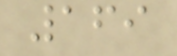169
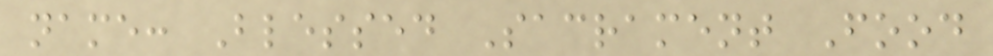name: Blessed Sacrament Food
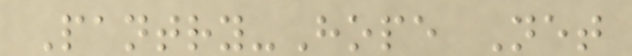Pantry-Hope Net
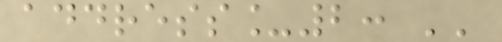address_2: ''
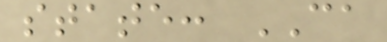state: CA
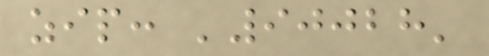zip: '90028'
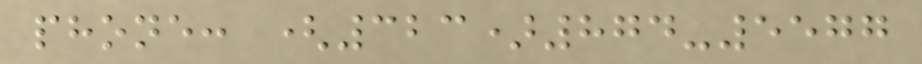phone: (323)874-5577
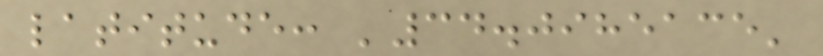latitude: '34.0985135'
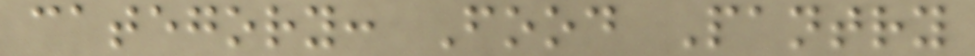category: Food Pantry
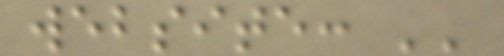website: ''
